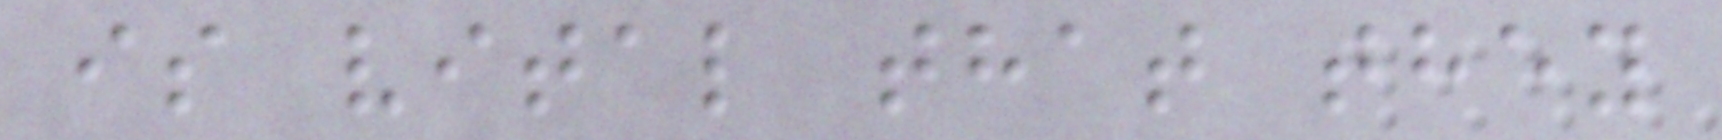is vital that they
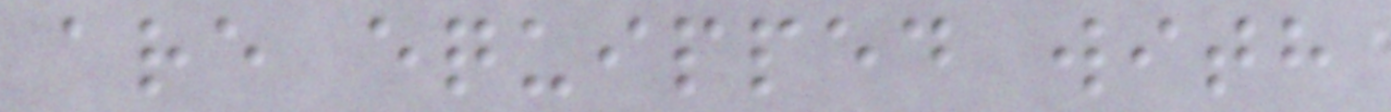are equipped with
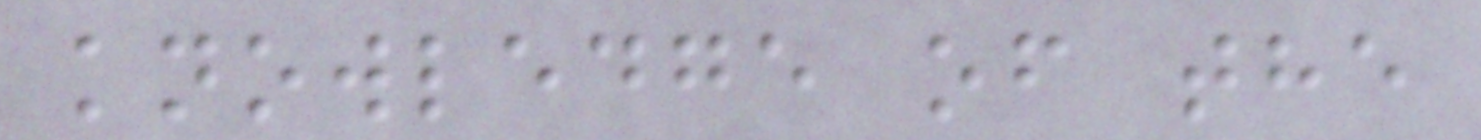knowledge of the
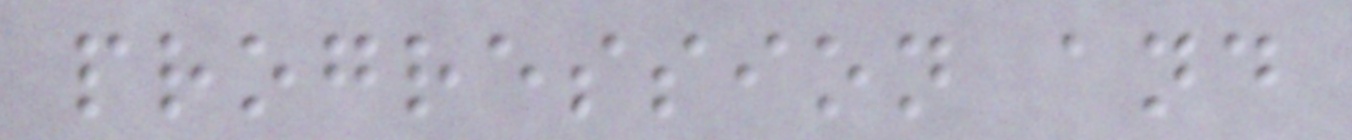progression and
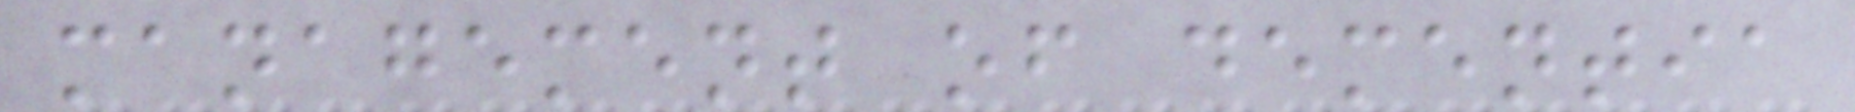management of dementia
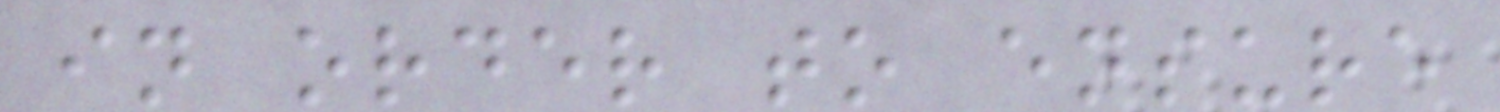in order to ensure
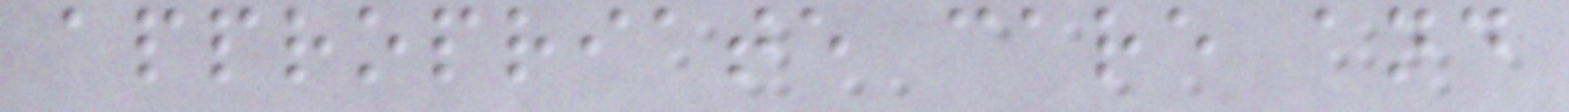appropriate care and
